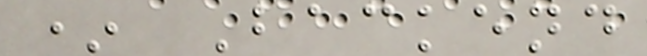* Backend
